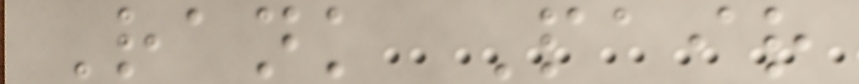Rank Pair
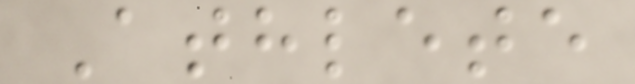Athlete
